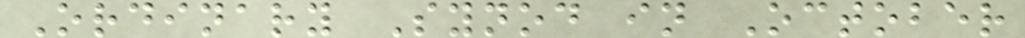Ordinary Synod in October
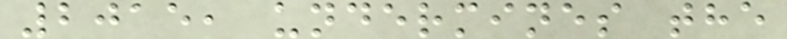2015, undermines the
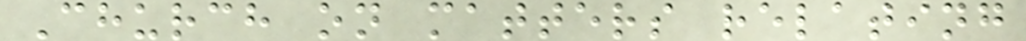Church on matters relating
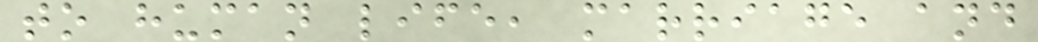to human life, marriage and
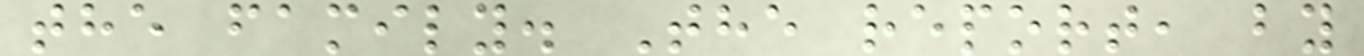the family. The report, by
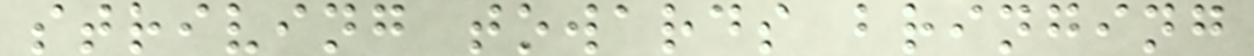striving towards bringing
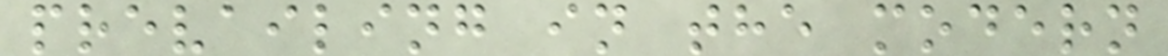prevailing in the modern
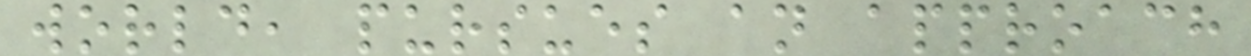world, pursues an approach
